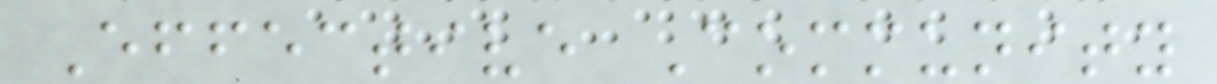Effective Community
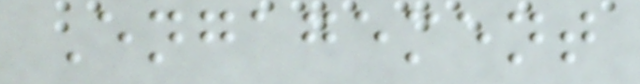Engagement
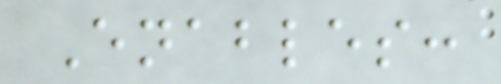Enables:
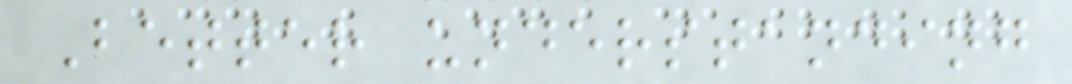Better understanding
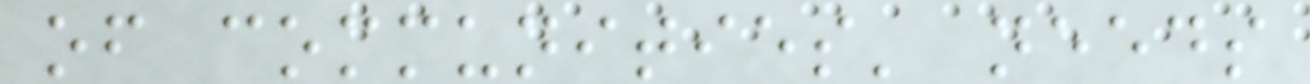of communities' needs
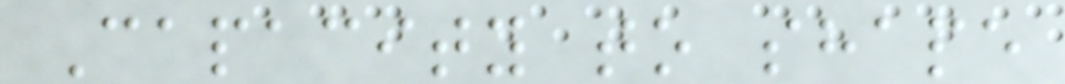Capacity to shape
